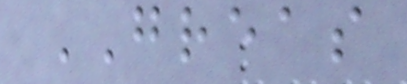GREAS
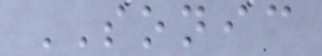SONIC
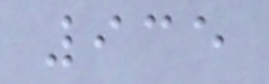935
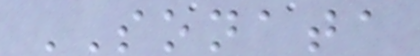SONATA
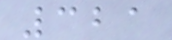321
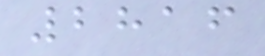2816
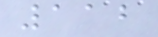112
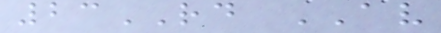23RD AV
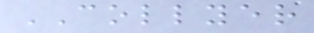COLLYER
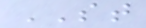ST
